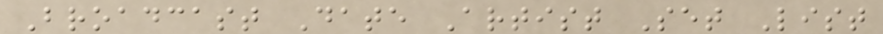Broadcast Date Artist Set List
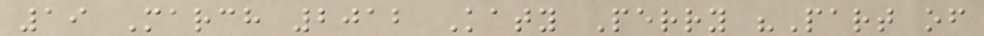19 March 2012 Katy Perry "Part of
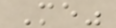Me"
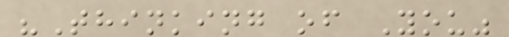"Thinking of You"
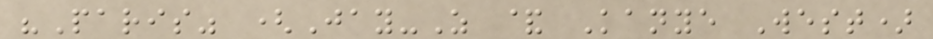"Paris" (Jay-Z & Kanye West)
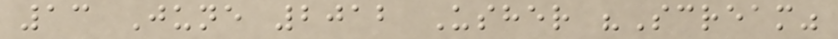13 June 2012 Usher "Scream"
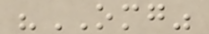"OMG"
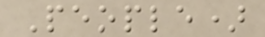People)
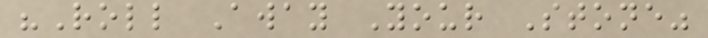"Roll Away Your Stone"
